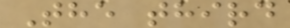The third
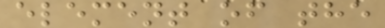element of the
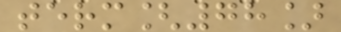term[78]
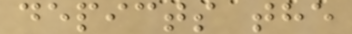depicts the
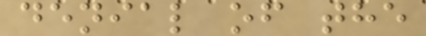denial of the
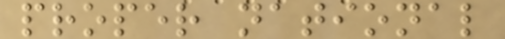proper national
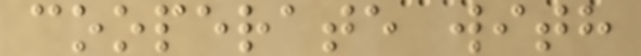cooperate with
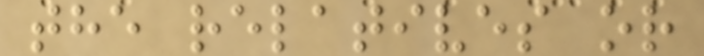the relatives or
